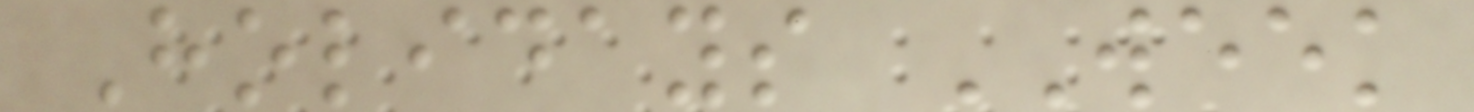Holidays WEEK
